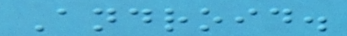Android.
